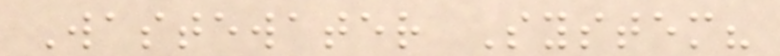Wastewater System?
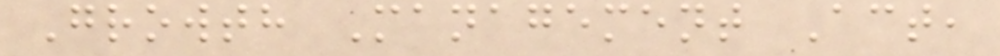Growth Management Act,
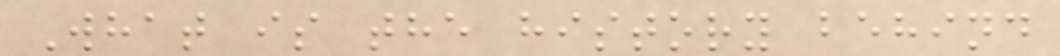What is the history behind
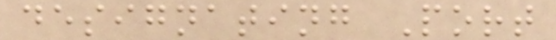designating Port
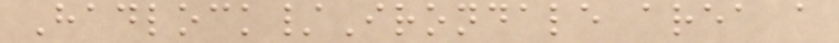Hadlock/Irondale area a
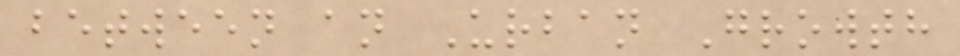between an Urban Growth
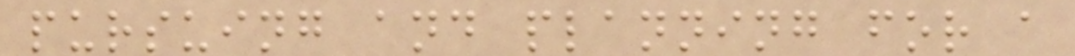pursuing and planning for a
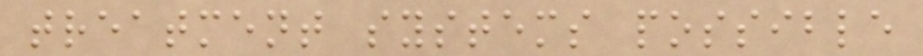treatment systems possible
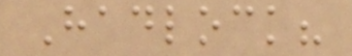Hadlock?
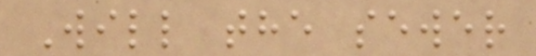Will the sewer
